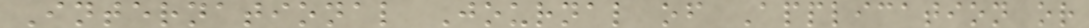International Journal of Application or
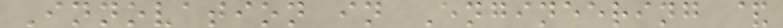Innovation in Engineering &
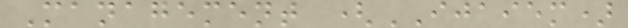Management (IJAIEM)
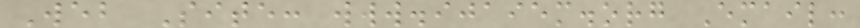Web Site: www.ijaiem.org Email:
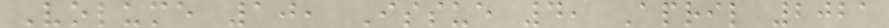Volume 10, Issue 4, April 2021
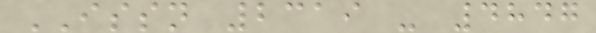ISSN 2319 - 4847
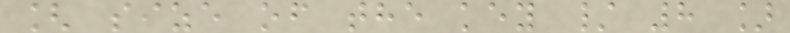[ size of the key / 8 ]
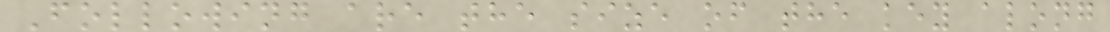Following are the size of the key along
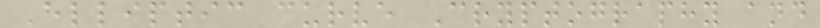Elliptic curve Cryptography and
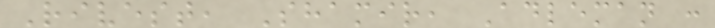Rivest, Shamir, Adleman :
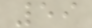59
